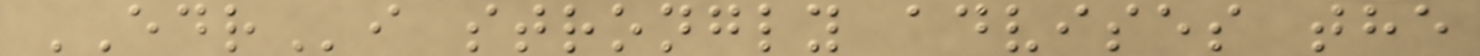EDRi strongly advises the
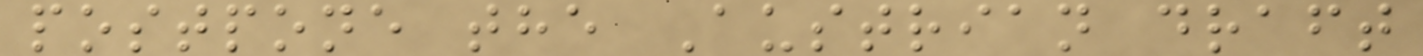postpone the Austrian draft
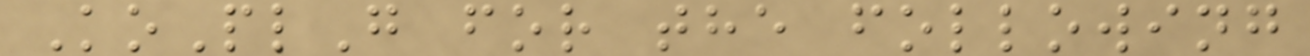KoPlG for the following
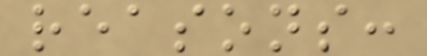reasons:
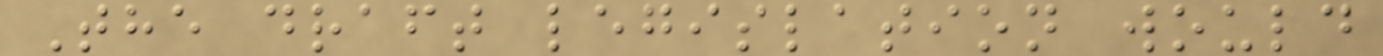The draft legislation would
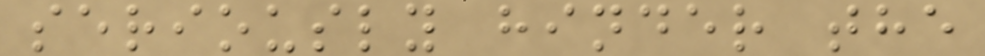seriously hinder the
